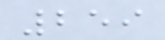259
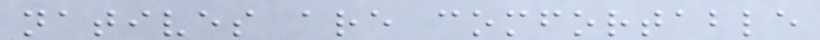natives are comfortable
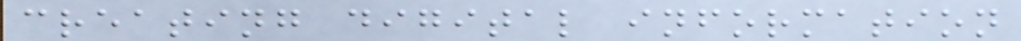creating digital information
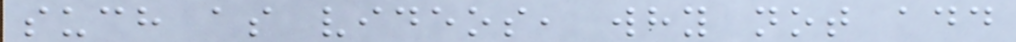such as videos, why not add
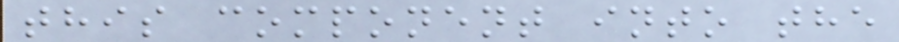this component into the
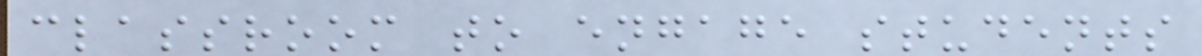classroom to engage students
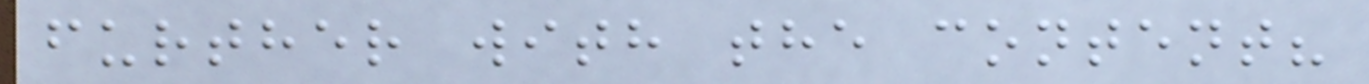further with the content?
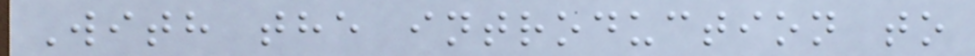With the introduction to
